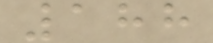188
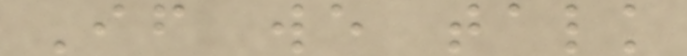If we talk
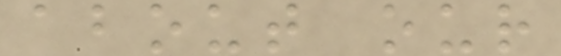about our
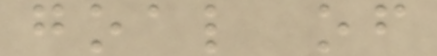goal of
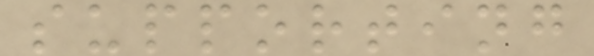supporting
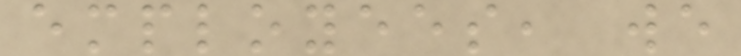employees, we
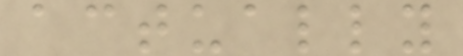actually
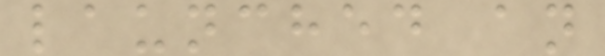launched an
